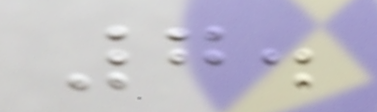7.
